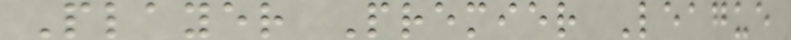Player Premier League
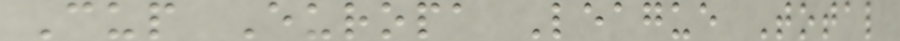Cup Europa League Total
